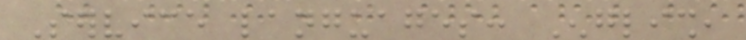Service languages: English,
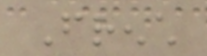French
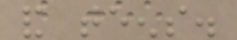and teens.
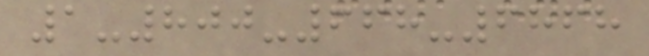1-800-668-6868
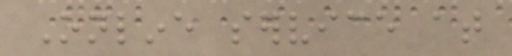Online service at
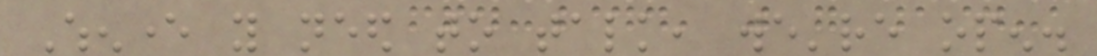Whenever you need to talk, we're open.
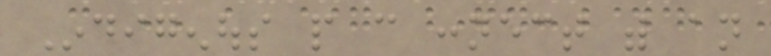Indigenous people can connect with an
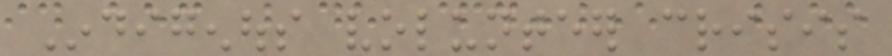Indigenous volunteer crisis
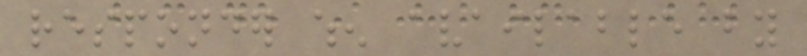responder when available by
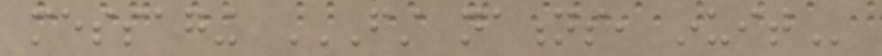messaging FIRST NATIONS, INUIT
